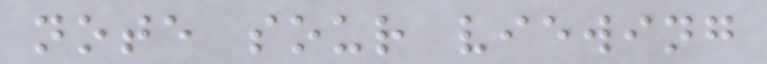note sour viewing
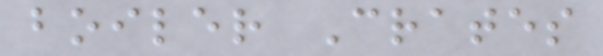boiler Crates
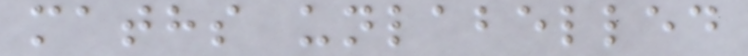maths unlabelled
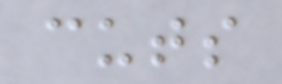cuts
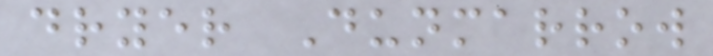dryer Dunmarrow
